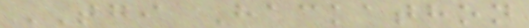TGI Hackathon
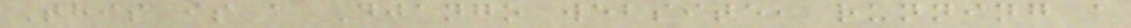This is a Django website, running a
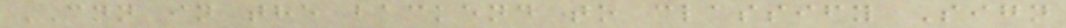CNN in the backend to classify Sign
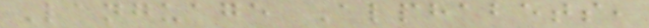Language Alphabets,
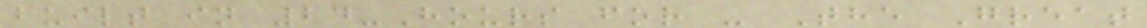built in 24-Hours for - The Great
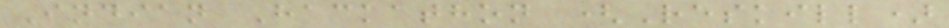Indian Hackathon (Reskill)
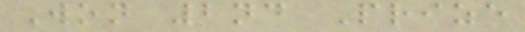Won 2nd Prize
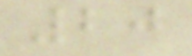20
